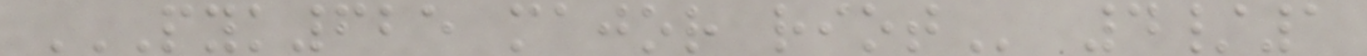PYK625 MAJOR RIOT 4/1
